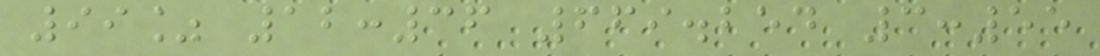99% 12:36 669.254 3:55
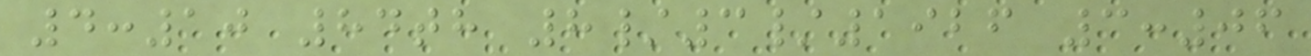4:10 84th 8/3/1926 3:06
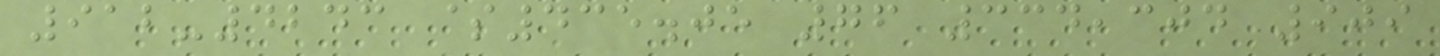912-4243 $435.05 76 334,304 909
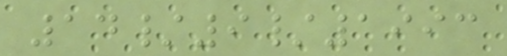14/9/1993
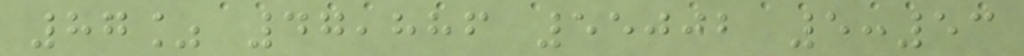87% 47,886 55002 5:53
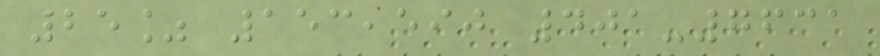25% 153,590 401-7631
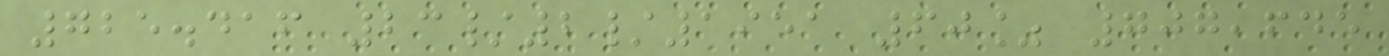725.416 23/2/1951 60% 707,645
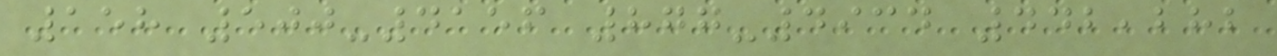158 500-4156 877-4934 442,282
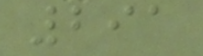291
